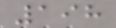198
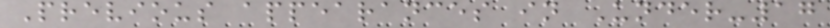Previous appearances in Under-17
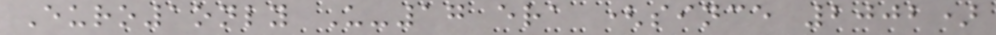Euro1only U-17 era (since 2002)
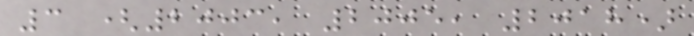3 (2003, 2005, 2018)
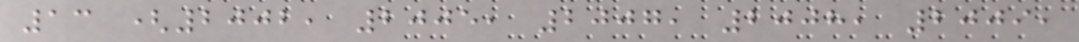13 (2002, 2005, 2007, 2008, 2009,
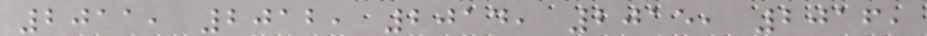2011, 2012, 2014, 2015, 2016,
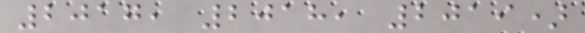2017, 2018, 2019)
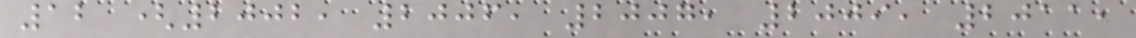12 (2002, 2006, 2007, 2009, 2011,
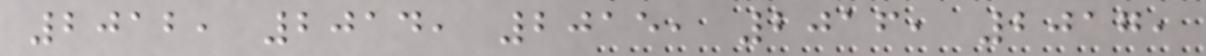2012, 2014, 2015, 2016, 2017,
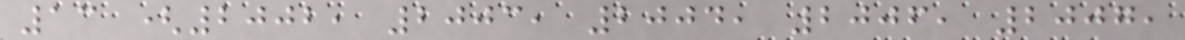13 (2002, 2003, 2004, 2006, 2007,
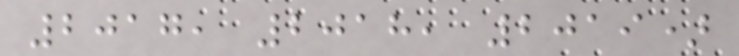2017, 2018, 2019)
